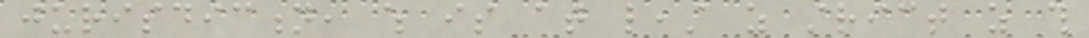jurisdiction, which is at least as strict as this
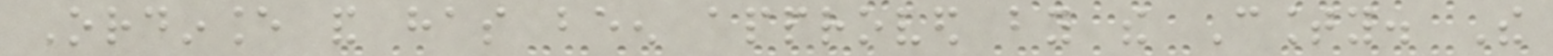Ordinance and has been approved by the County. The
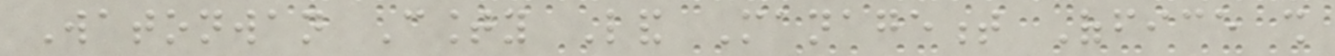Watonwan County Land Management Office shall
